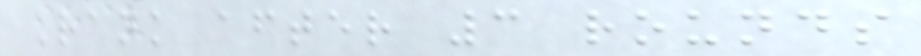Rank after 3 rounds
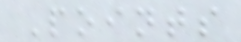Points
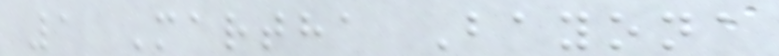1 Martha Bayona
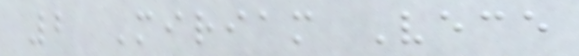2 Miriam Vece
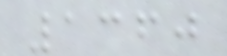1360
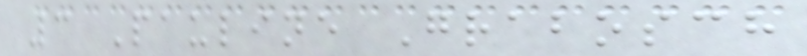3 Pauline Grabosch
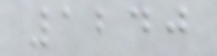1240
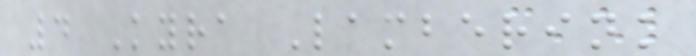4 Kyra Lamberink
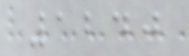1240
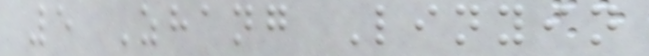5 Zhang Linyin
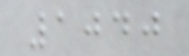1040
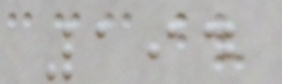194
